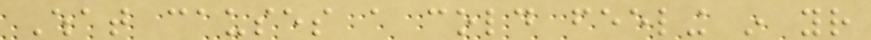What causes a cold feeling in your
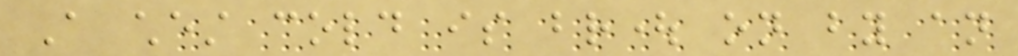A chest cold is brought on by an
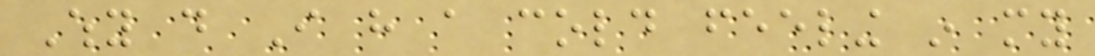Why do I have a cold feeling in my
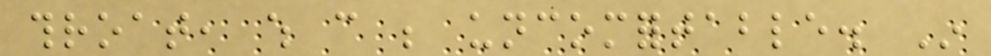throat, which can be uncomfortable. In
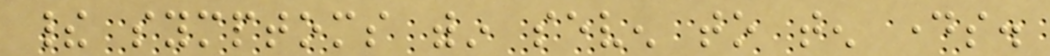their symptoms within seven to ten days.
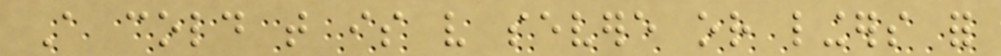A cold that is very severe or lingers for
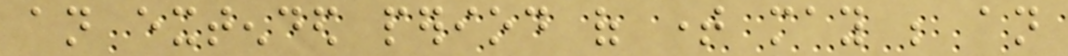an extended period of time may be an
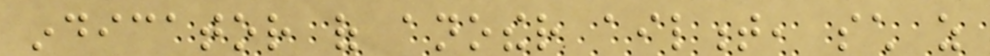indicator of another ailment, such as
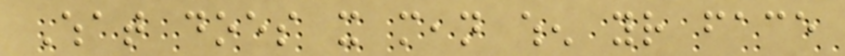What does it mean when your face
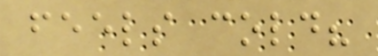feels cold?
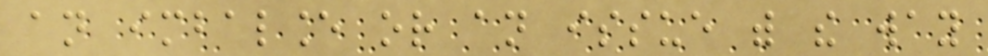an imbalance or an issue with the way
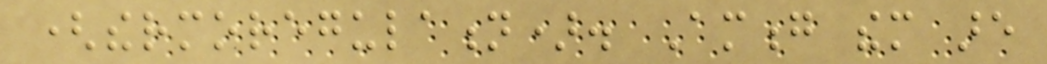(thermoregulation). Among them are
